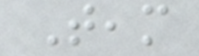Team
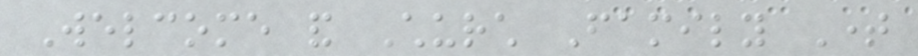Welcome and Church Family Time
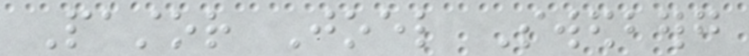Pastor Joel Swedberg
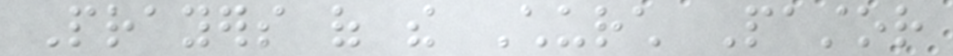Prayers of the Church Pastor
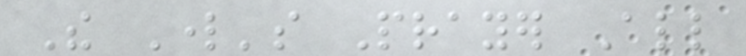The Lord's Prayer All
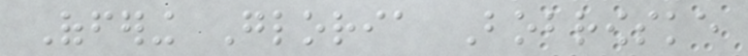Offering Gloria Bobrowske
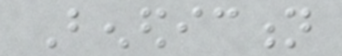Benediction
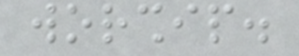worship.
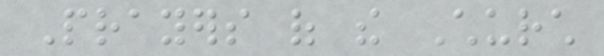Prayers of the Church
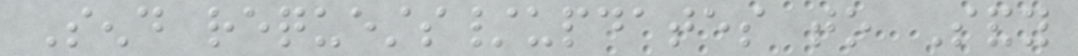Send requests/updates to Sandy
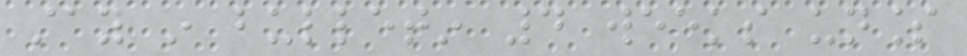stay in bulletin 4 weeks unless
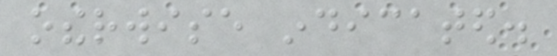otherwise indicated.
